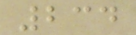234
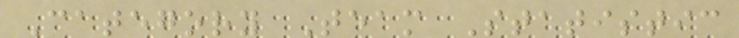Category Team Statistic
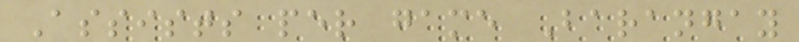Assists per game Barangay
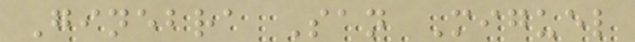Ginebra San Miguel
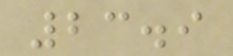23.9
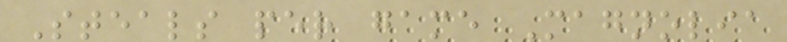Steals per game Magnolia
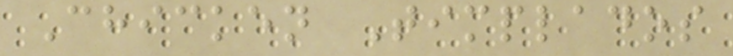Chicken Timplados
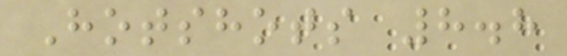Hotshots 8.8
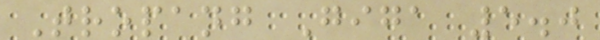Tropang Giga 5.0
